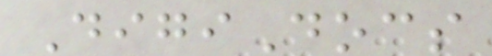DigiDocs
